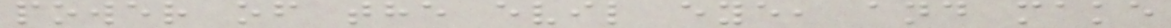power of the evil eye, and make
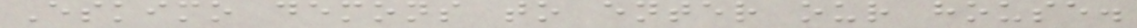Eskimo demons to enter our house.
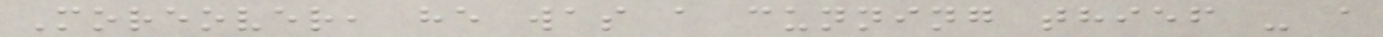Moreover, he was a cunning thief - a
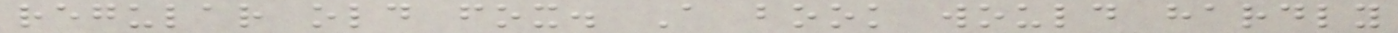regular old fox. A book would hardly
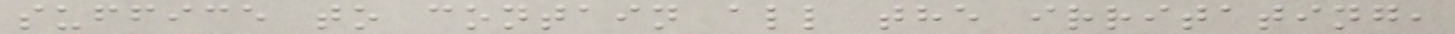suffice to contain all the irritating,
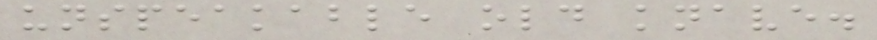unspeakable old knave.
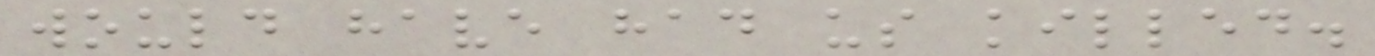would have had us killed.
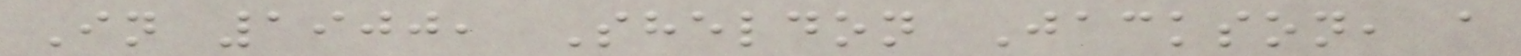In 1900, Sheldon Jackson, a
